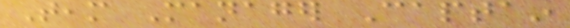Team Manager Captain
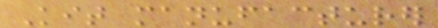Kit manufacturer
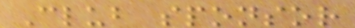Club sponsor
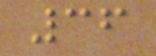36
